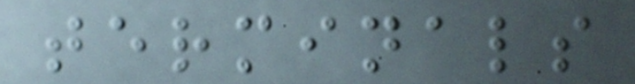terminals
